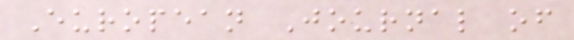European Journal of
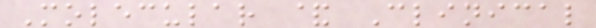Molecular & Clinical
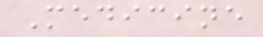Medicine
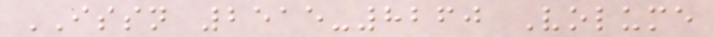ISSN 2515-8260 Volume
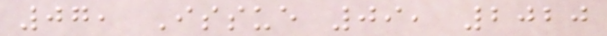07, Issue 09, 2020
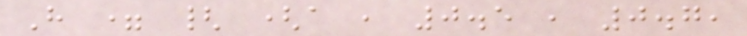H = { (a , 0.5 , 0.7,
